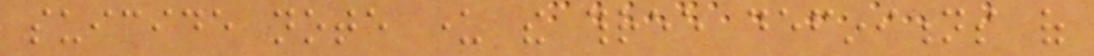suicide note under the three definitions of
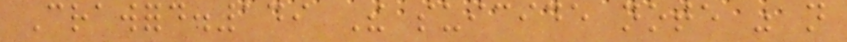Crawford.149 The suicide note was not
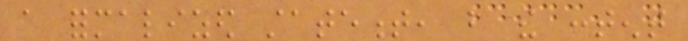a formalized statement, but the content
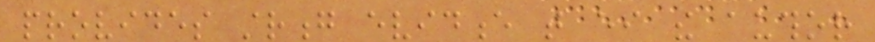provides strong evidence that either the author
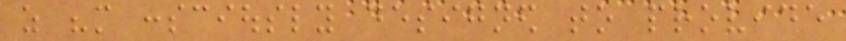as "more consciously designed to provide
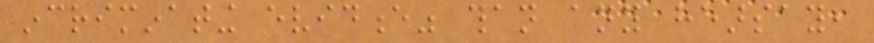incriminating evidence" than any hearsay,
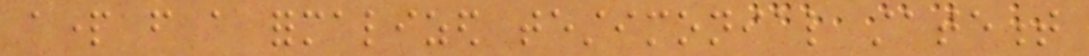apart from a formalized testimonial statement
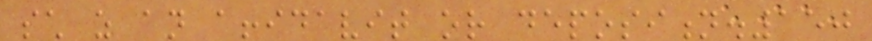such as an affidavit or deposition.150
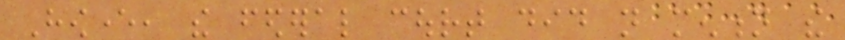However, the federal court did not mention the
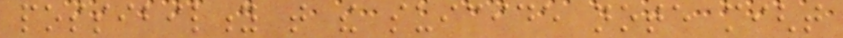possibility that the suicide note might
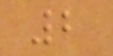2
